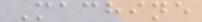Machine
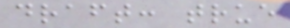draft: true
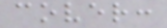cover:
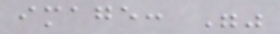image: ""
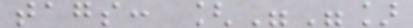tags: [""]
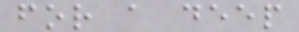for a deep
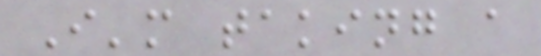I'm taking a
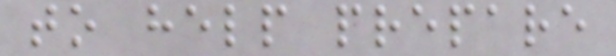to help prepare
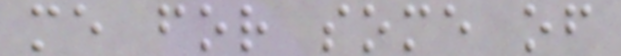me for some of
